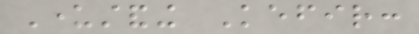Understanding Kefir:
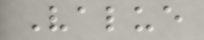Value
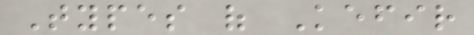Types of Kefir
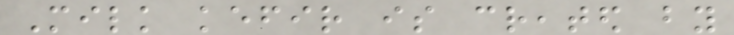Milk kefir is created by
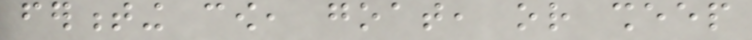fermenting cow, goat, or sheep
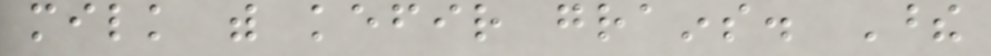milk with kefir grains. These
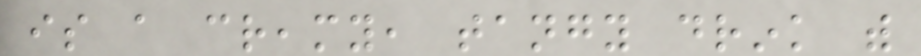is a creamy, tangy drink with
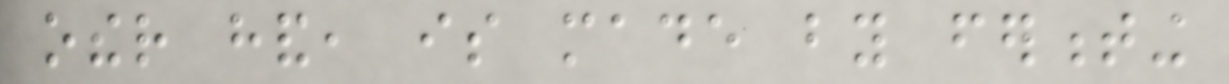other hand, is made by fermenting
